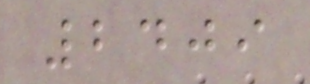2409
